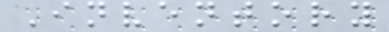Inventory
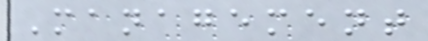Management
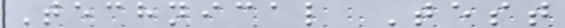Technical Test
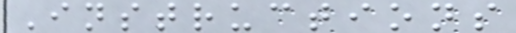Instructions
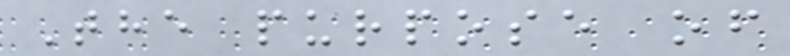The purpose of
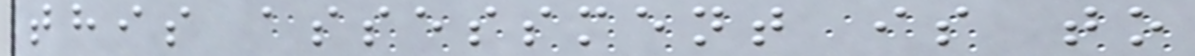this assessment is to
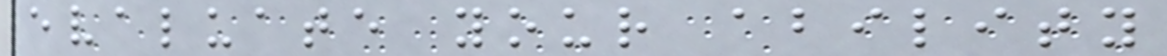evaluate your ability
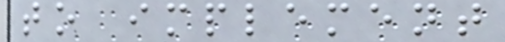to implement
